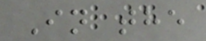In the
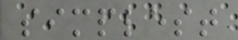simplest
